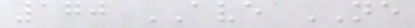170 AVE NE
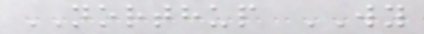NORTHUP WY
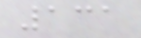131
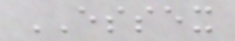ESSEX
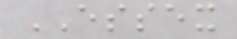ESSEX
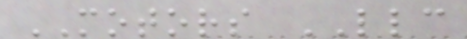MOTORS LLC
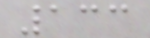133
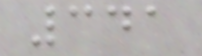341
